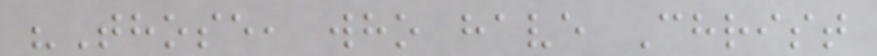"Those, who have Christ
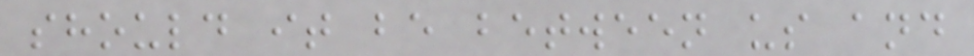should it be between us and
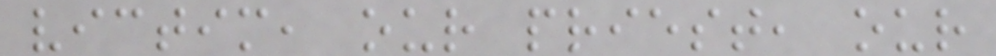victim, our priest, our
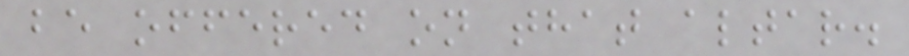be offered on that altar.
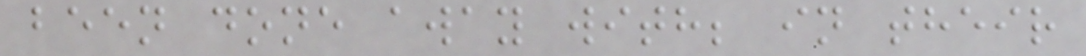been done away with; in their
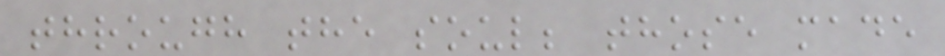through the soul; those made
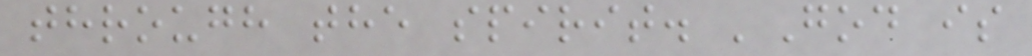through the spirit. 'God is
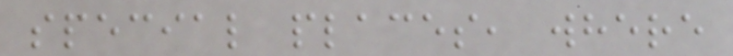special places, where
